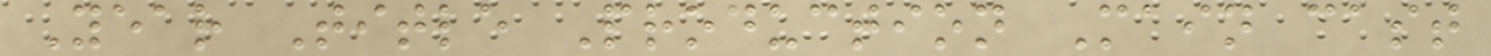Year Title Production Main cast
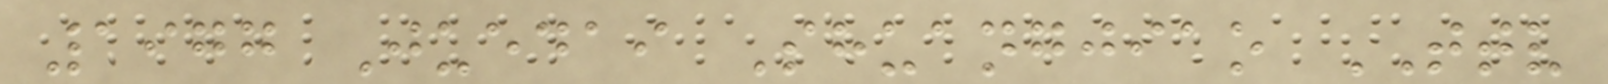1977 Juedai Shuangjiao TTV
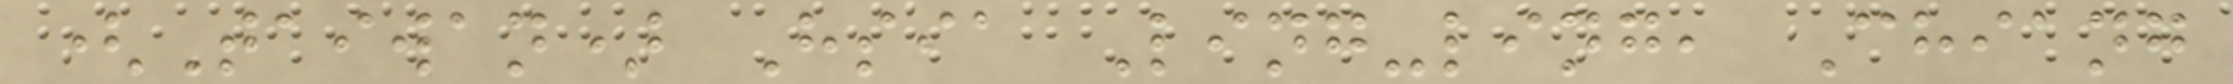(Taiwan) Hsia Ling-ling, Chiang
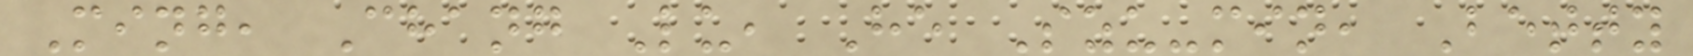Ming, Chang Lu, He Szu-min, Betty
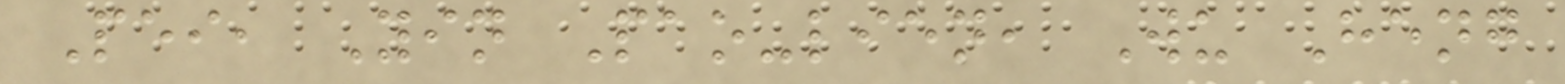Pei, Yin Pao-lien, Wu Heng
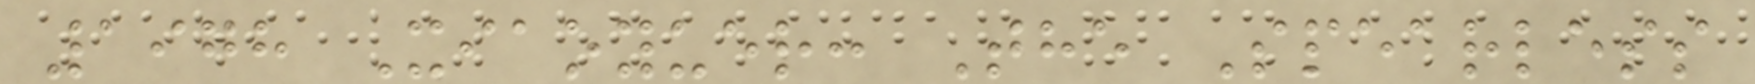1978 Xiaoyuer: The Spearless
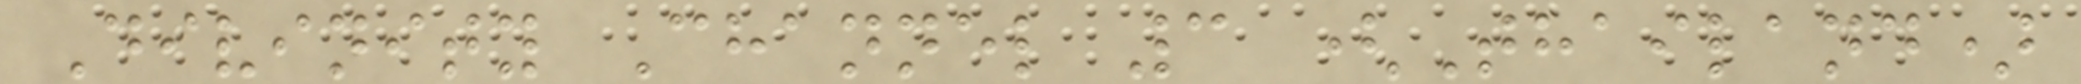Divinity Channel 3 (Thailand)
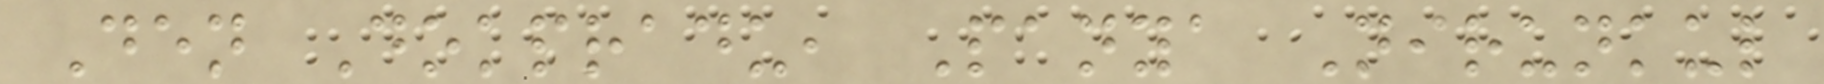Den Dokpradu, Panya Nirunkul
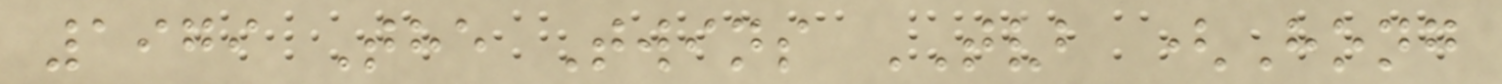1979 The Twins TVB (Hong
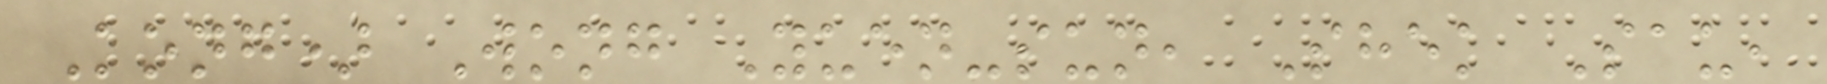Kong) Wong Yuen-sun, Shek Sau,
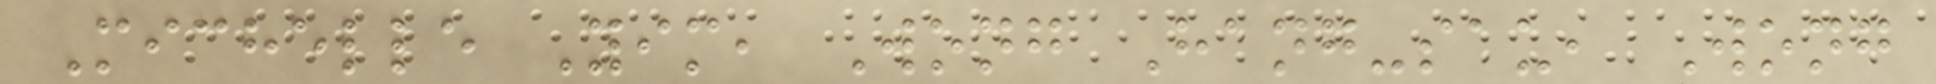Michelle Yim, Wong Hang-sau, Wong
